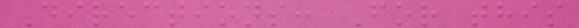Directions: For this
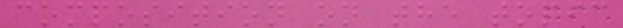composition on the topic
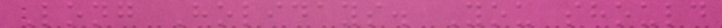Long Holidays. You should
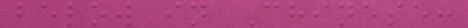below in Chinese:
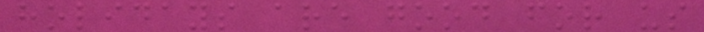holidays are good for us
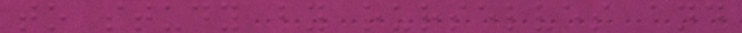to study by ourselves and
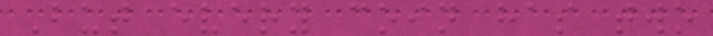But every coin has two
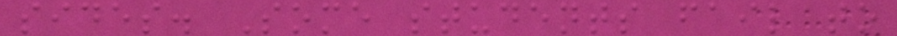sides. Some students fail to
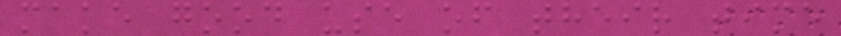make good use of their time
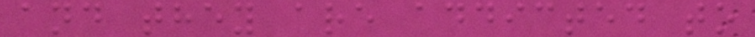and they are addicted to
